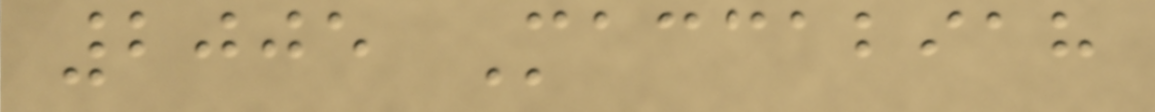2005 Maccabiah
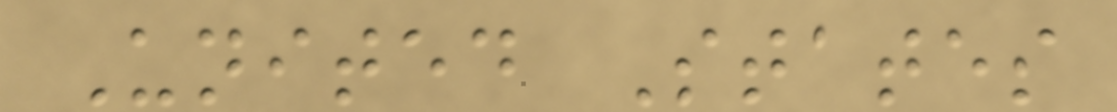United States
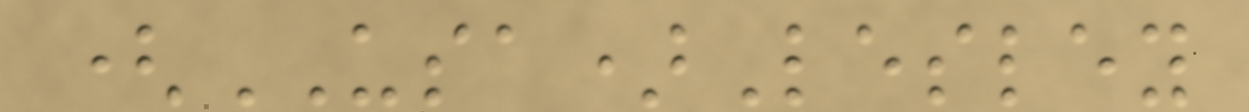(USA)Lesley
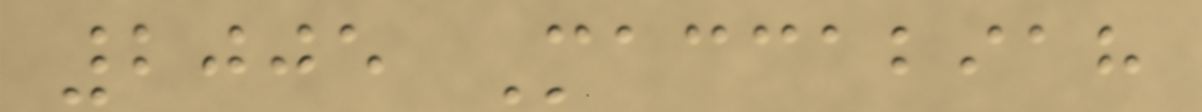2005 Maccabiah
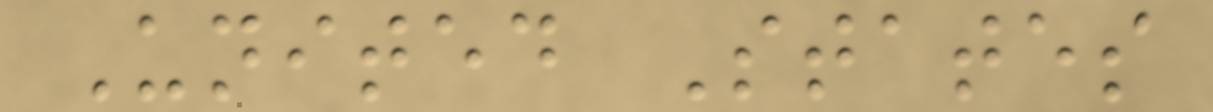United States
